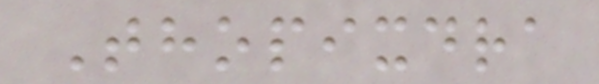Thopixdra
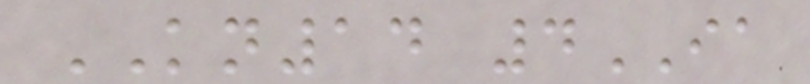KN14 4IA
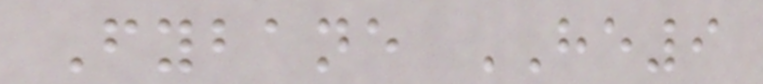Fybane HE9
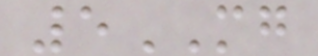5MG
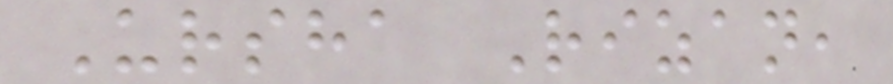Ursha Rizan,
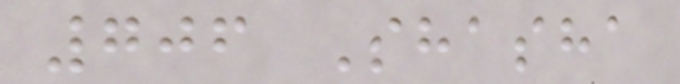706 Shasha
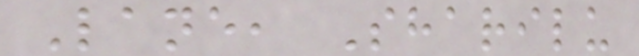Lane, Sharilu
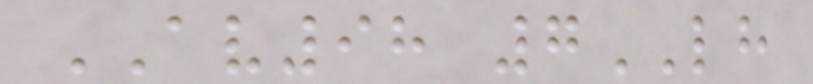AV98 7LH
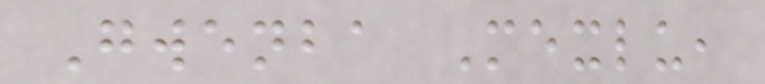Gwenba Mexlu,
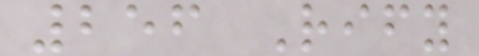256 Rify
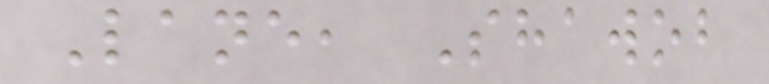Lane, Shawob
